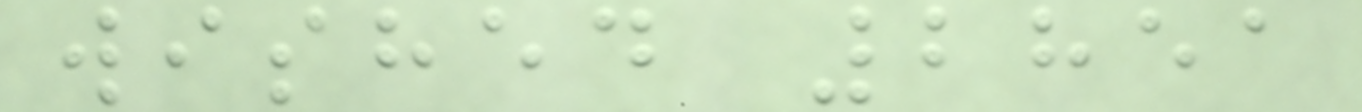wished 2851
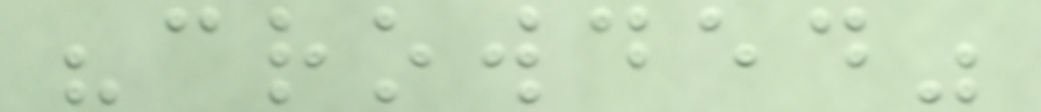"crowded"
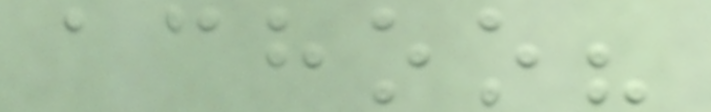achoo?
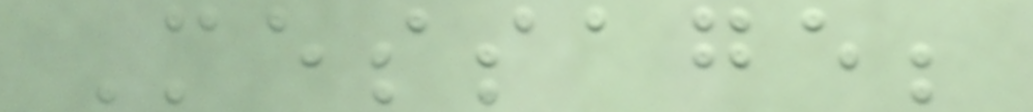Message;
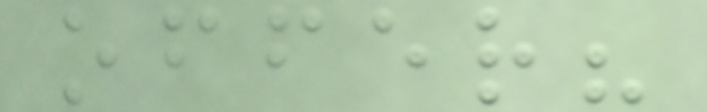offer?
